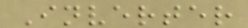Inverter
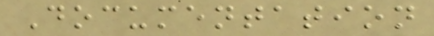Documentation
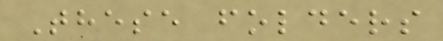These folders
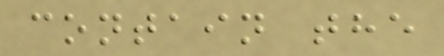contain the
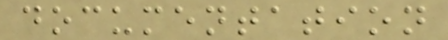documentation
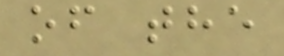of the
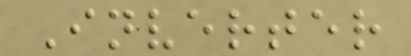Inverter
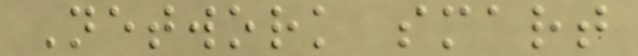Network smart
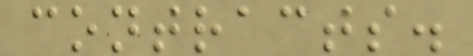contracts.
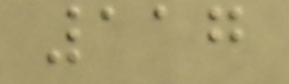117
